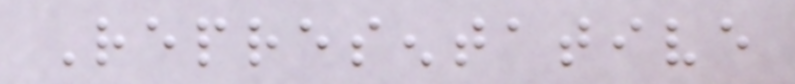Representative
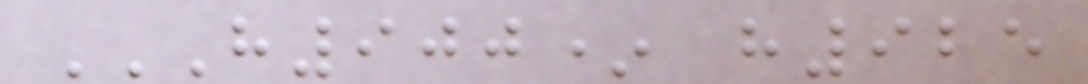H900* H925
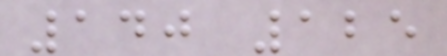140 125
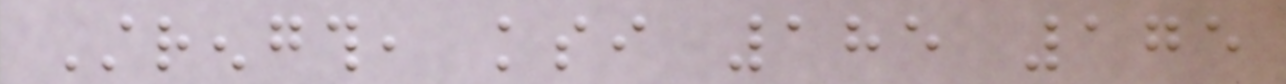Strength, ksi 185 175
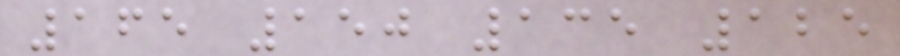165 150 135 125
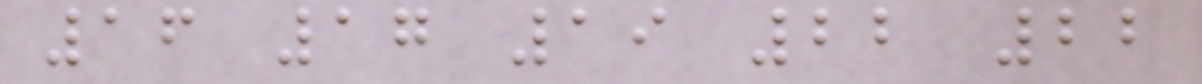16 17 19 22 22
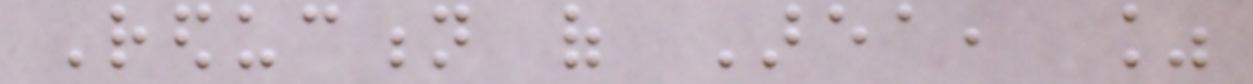Reduction of Area, %
